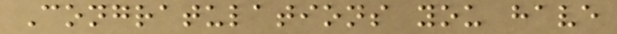Congratulations you have
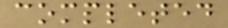completed
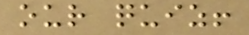our quiz!
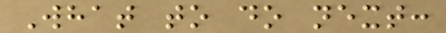What to do next:
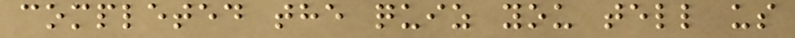completed the quiz you tell us
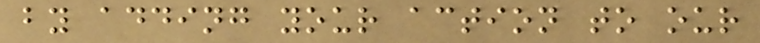by adding your action to our
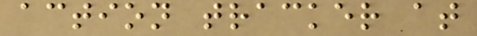action tracker at
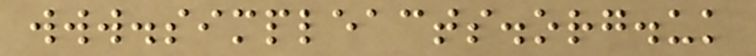www.simpleacts.org.uk
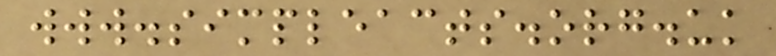www.simpleacts.org.uk
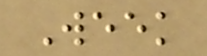Week
